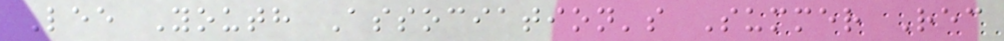Lee Youth Association's Summer Rec
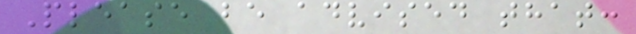Please be advised that:
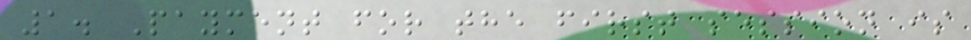1. Payment for the first session is
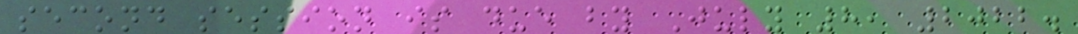second session is due by July 8, 2022.
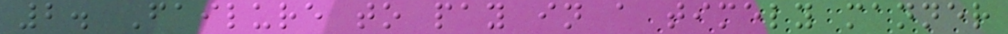2. Failure to pay in a timely manner
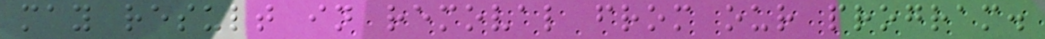may result in removal from our program.
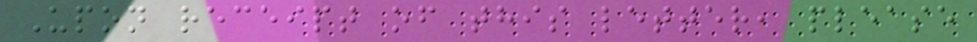Upon receipt of this letter, please
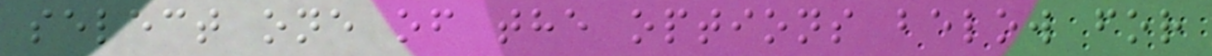select one of the options below for
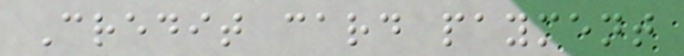Credit card payment
